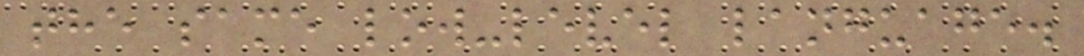the same low-level language.
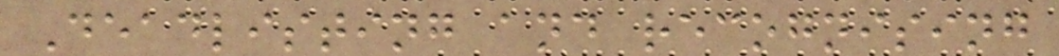Deadlisting and recognising
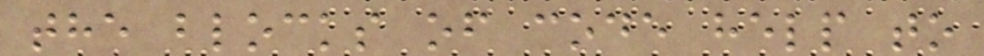the blocks of code help to
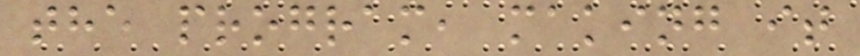the program, making it
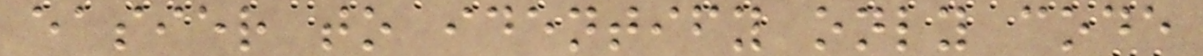easier to identify only code
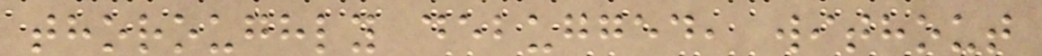thoroughly debugged, without
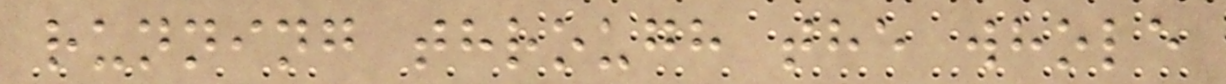running through the whole
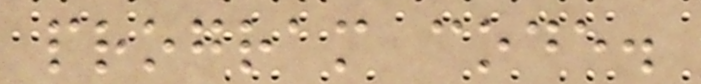program code.
